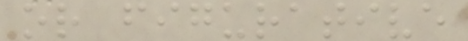or figurative
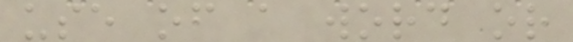use of a word or
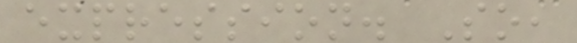expression. So,
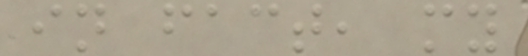in fact, my
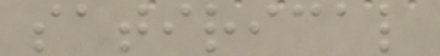satirical
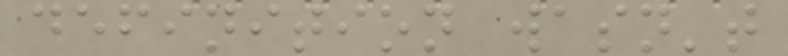definition wasn't
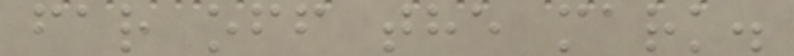far off the mark.
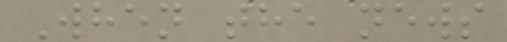When the news
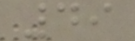49
